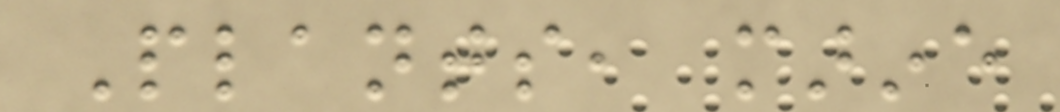Plants, marine
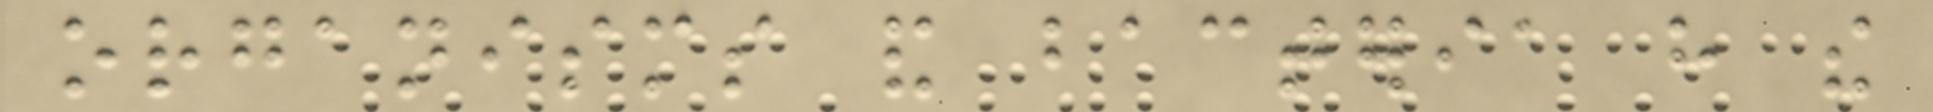organisms and bacteria have the
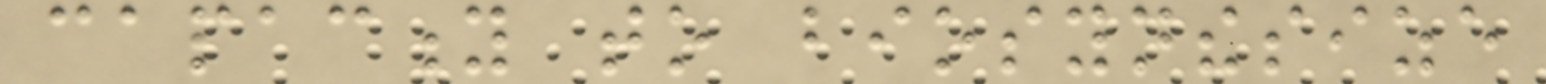capacity to biosynthesize
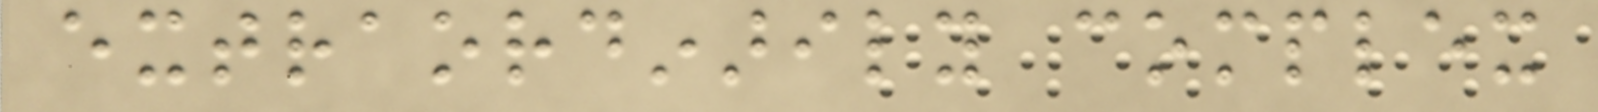extraordinarily complex
